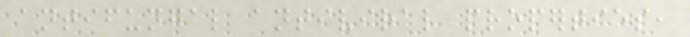antifungal antiviral properties,
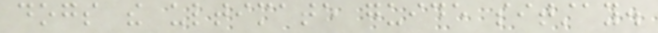dogs the ultimate guide sitstay.
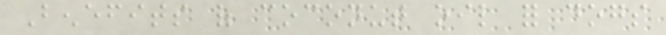Benefits of coconut oil for dogs
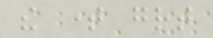the time great
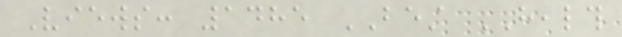Views: 1485 BEST HEALTH
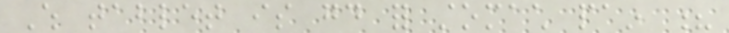Which tablet is good for stomach pain ?
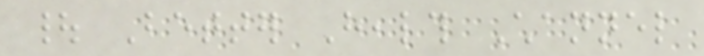| Better Health Channel
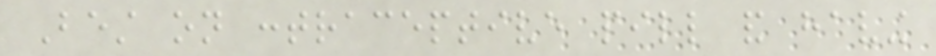Best on contraceptive pill and having
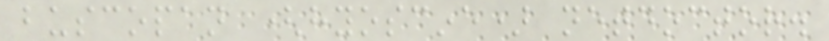buscopan (hyoscine) netdoctor.
